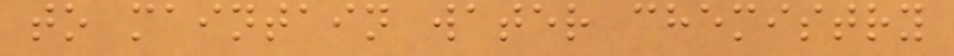to maintain water chemistry
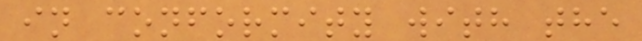in conformity with the
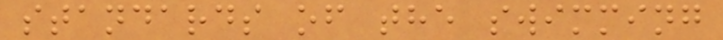standards of the swimming
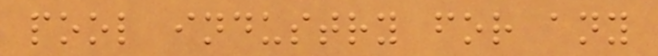pool industry for any
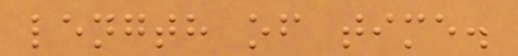length of time.
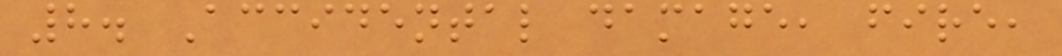8. Accidental damage, fire,
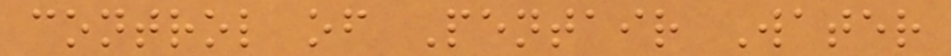control of Pentair Water
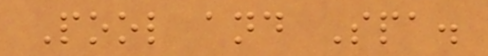Pool and Spa.
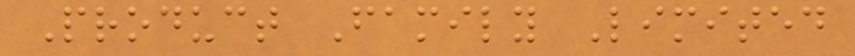Product Family Limited
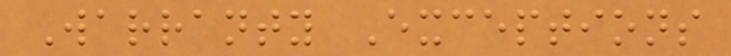Warranty Exceptions
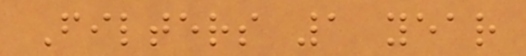Filters 1 year
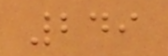249
